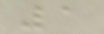1
